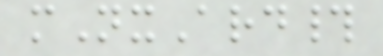mNxArd#
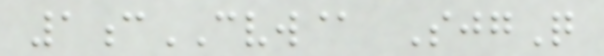1cCVW@ SjgQ
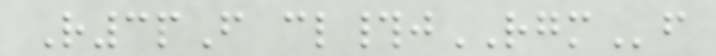R3pF cl#jRGMf
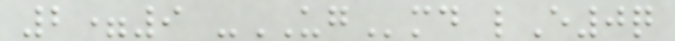2=9 -UGmd lE0q
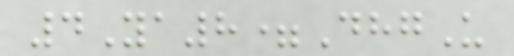4Ya8=DhgU
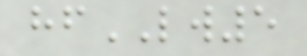hfLW5
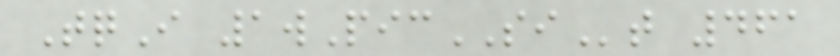TqI 1wPicSIt 461
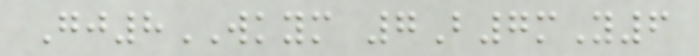Gj8WKYM 7B7mY6
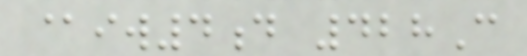@iw4d 428C
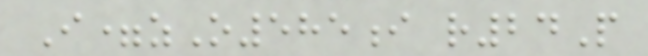I=zO585i r24P
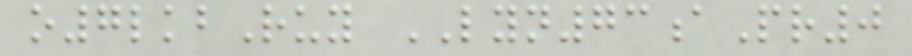o7lkbRuy LYN73aPr0
